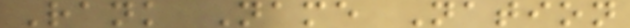Rank Name Nation
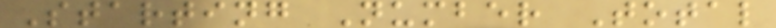Starting Number Total
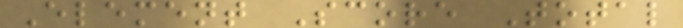Element Score Total
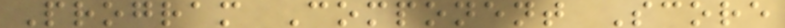Program Component Score
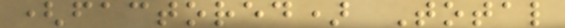(factored) Total
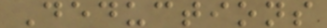Deductions
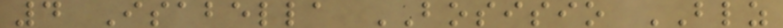4 Isabella BOSISIO BLZ
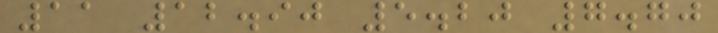11 12.90 5.20 7.70
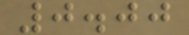0.00
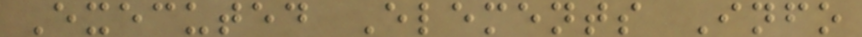Executed Elements Info
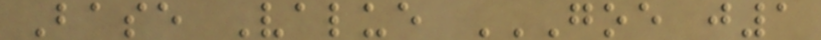Base Value GOE J1
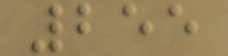255
